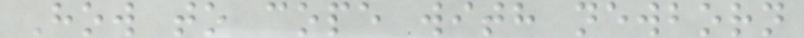How to cope with newborn
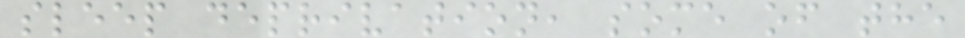sleep deprivation, some of the
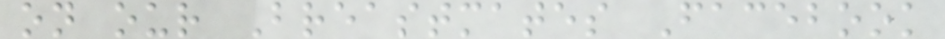on our Breastmates Facebook
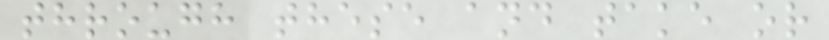through these and take or
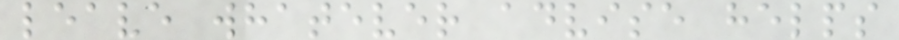leave whatever advise helps
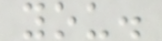you.
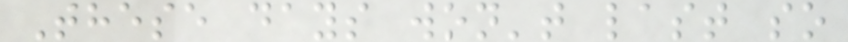These days won't last so
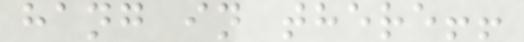hang in there!!
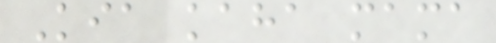Kia kaha mama
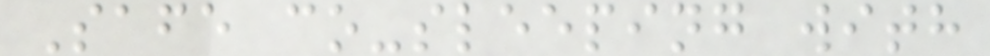Safe co-sleeping with
